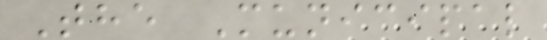The Municipal
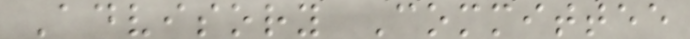Advisory Committee
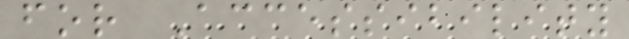for Accessibility
